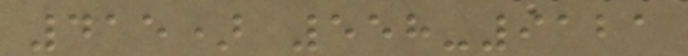415) 558-9121
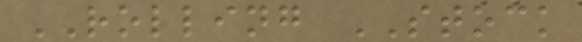ROLLING STOCK
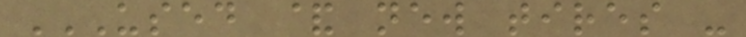USED & NEW TIRES -
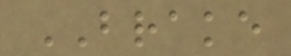BRAKE
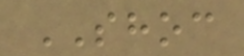SHOC
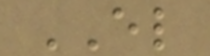EL
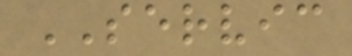SERVIC
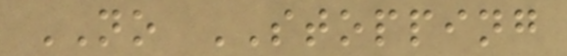NO STOPPING
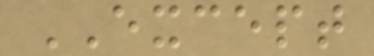EXCEPT
